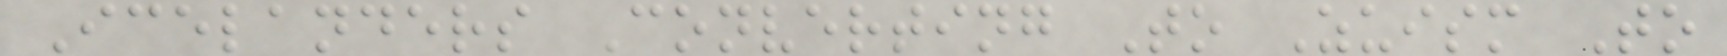Icelanders Converting To Zuism To
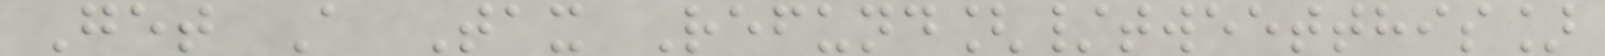Get A Tax Refund[/tweetthis]
